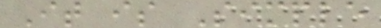It is Simple
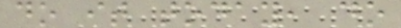do it today, do
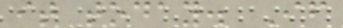it today. If
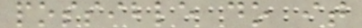possible do it
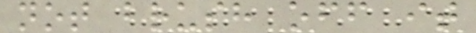not brush off it
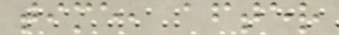time, after
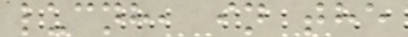lucnh, in the
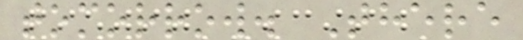tomorrow. There
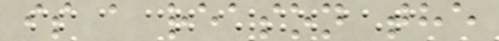is a reason the
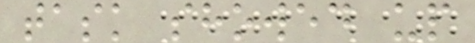task showed up
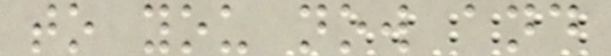to you now and
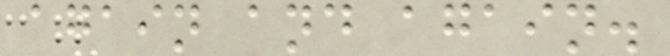again and again.
